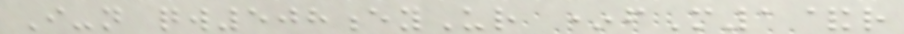I-n qw508eyUr *fM1&r
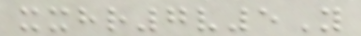xxhr7v5Y
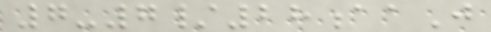7-7/28aaJ
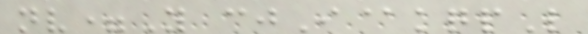nv=Y cjI@kqpL
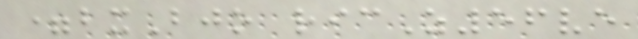=bxBjo ricZ56ve
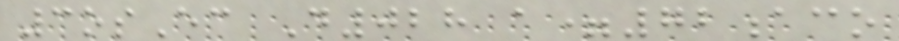3osEc D028 a=72aco
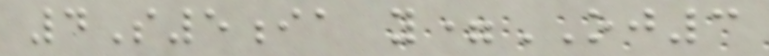4S5ia y=OJ3
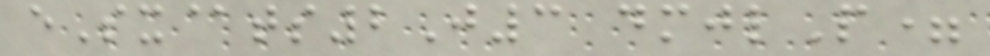eSx@ts2J3 dmjlP=
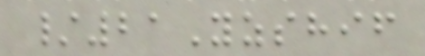/21Yzshif
